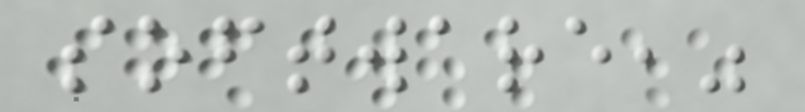software,"
